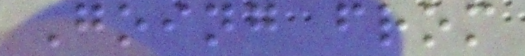Going from
